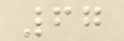67
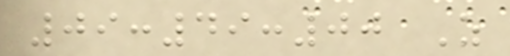09:49:00 Z
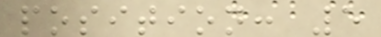position: 5
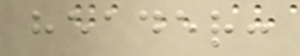header:
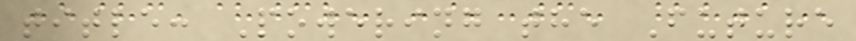title: Powering the Future
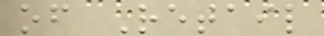of Retail
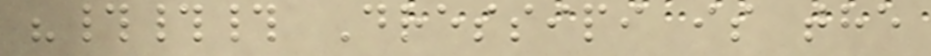"### Dressipi is the
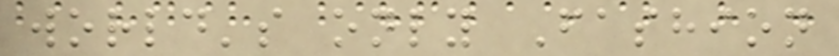world's only Fashion
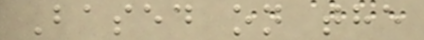Based on the
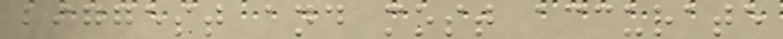biggest and most accurate
